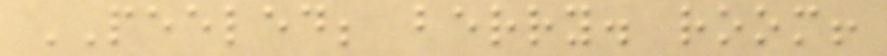PEELED; berry. room!
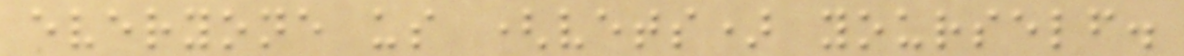everyone us (vets) yourself.
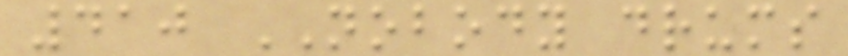410 NOBODY drums
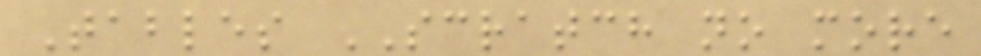Tables SCRATCH no more
